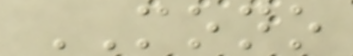MONO
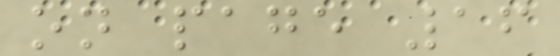on page 16
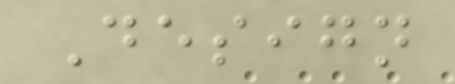Design
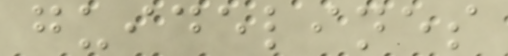guidelines
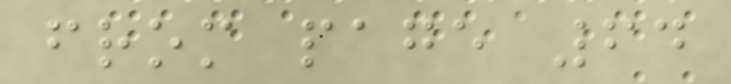from page 64
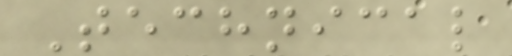Technical
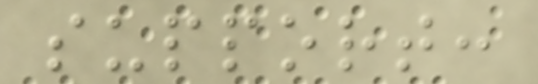support:
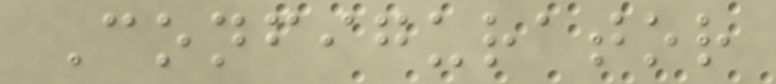Configurator
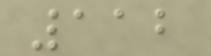112
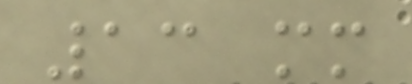13 mm
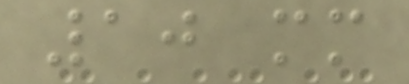10 mm
